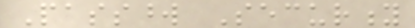Password Security
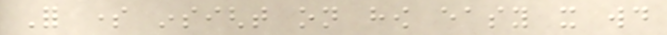For some insight on how easy it would
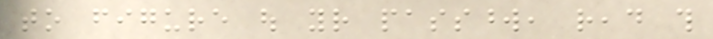to figure out your password, read this
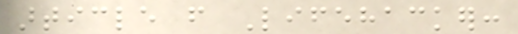article from Lifehacker:
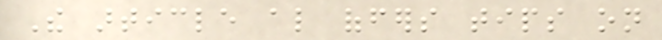The article also offers tips on
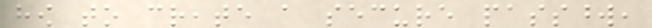how to create a secure password,
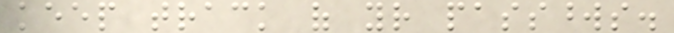keep track of your passwords.
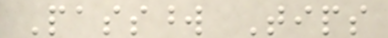Password Tips
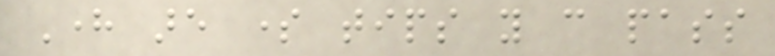Here are some tips you can pass
